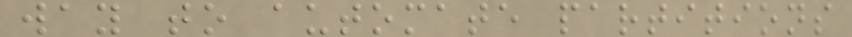way to automate partitions
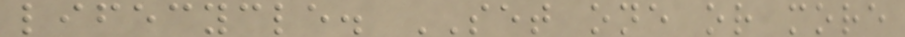lifecycle. SET one or more
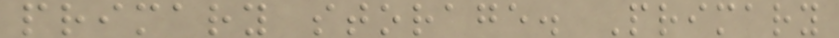primary storage. Primary
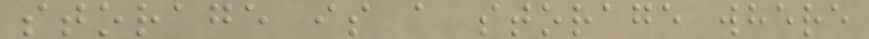storage is a storage where
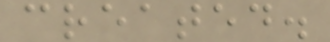created.
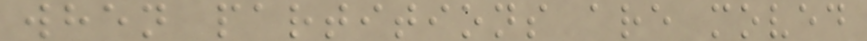when partitions are moved
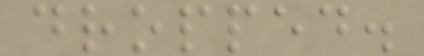dropped.
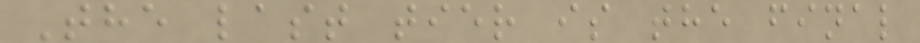The last tier is the final
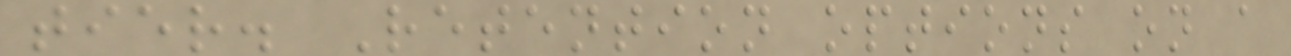tier. Retention options on a
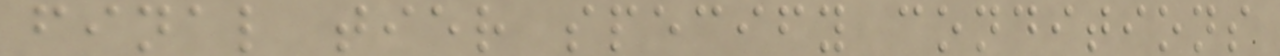final tier specify conditions
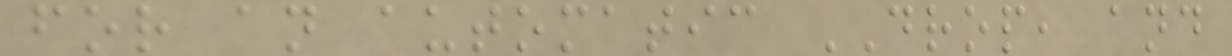for an automatic DROP, and
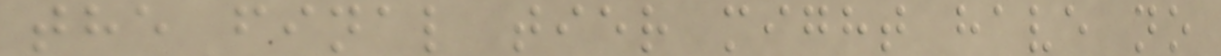the final tier might have no
